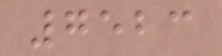7523
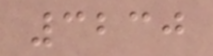3230
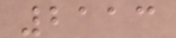2113
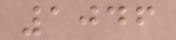1046
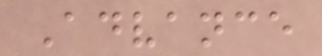Advance
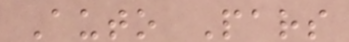Auto Pars
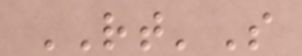RT'S
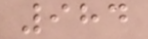984
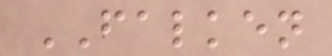FALKEN
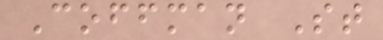Coffman St
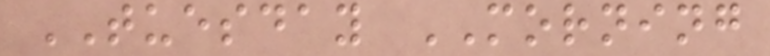TUESDAY MORNING
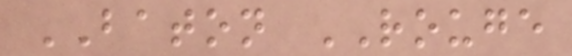BATON ROUGE
